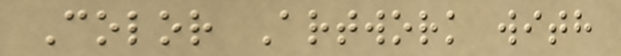Color Artwork with
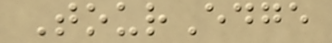TourEdge
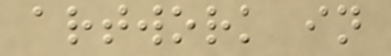artwork in
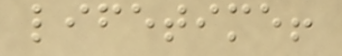lifetime!
